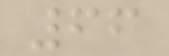66
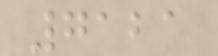7121
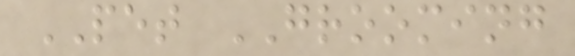PET GROOMING
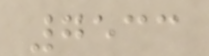7533
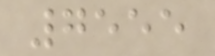7555
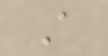A
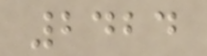2424
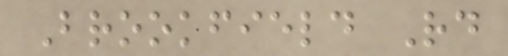Brookfield Rd
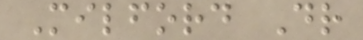Milford Dr
